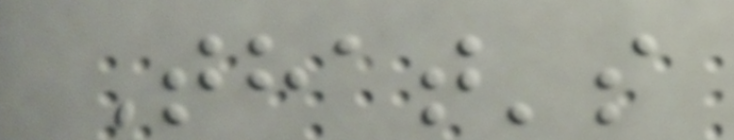That's
